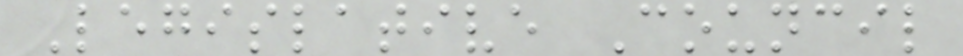Legislative Council
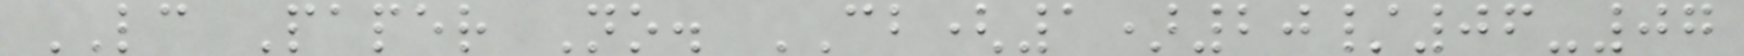LC Paper No. CB(1)20/06-07
